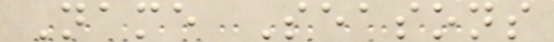Name Seasons
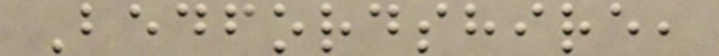Bedfordshire,
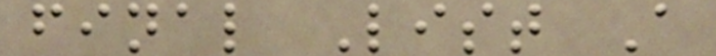final List A
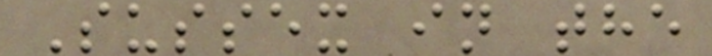Sussex in the
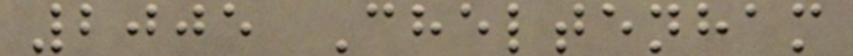2005 Cheltenham
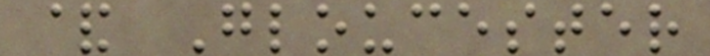& Gloucester
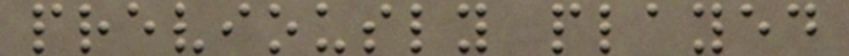previously played
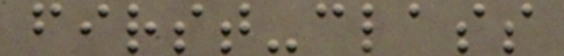first-class
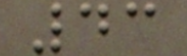43
